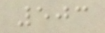503
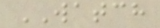WATCH
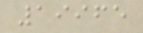19965
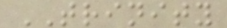TRINITY
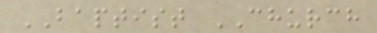BAPTIST CHURCH
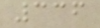336
